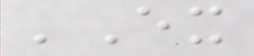'Ex
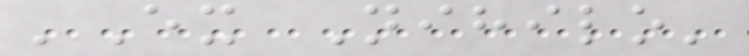'Ex Nihilo'
